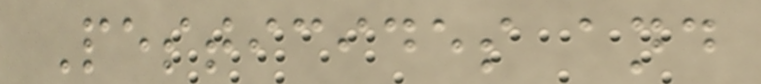Pesticides and
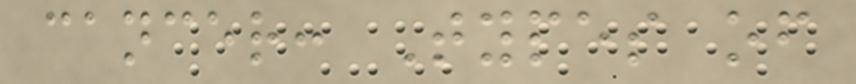cancer: Types of
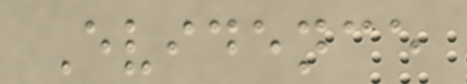Evidence
